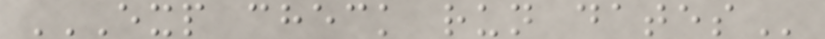EXP CHECK RUN DATES
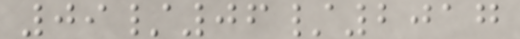09/06/2017
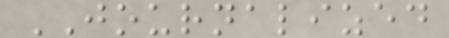JOURNALIZED
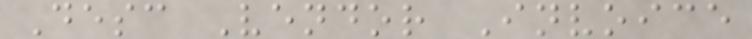Desc Vendor Invoice
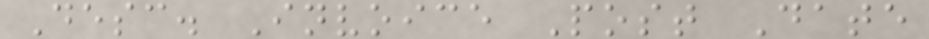Desc. Invoice Post Date
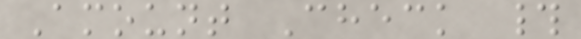Amount Check #
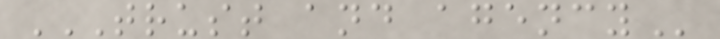TRUST AND AGENCY
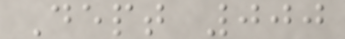Dept 000
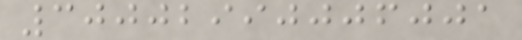30002990006001
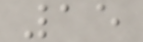15
